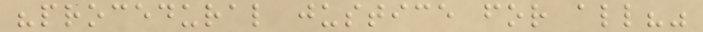"procedural justice for all?"
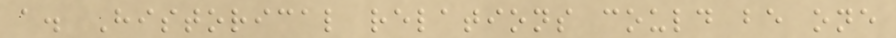a. Historical relations could be one
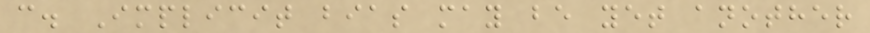c. Implicit bias may be yet another
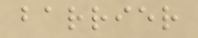barrier
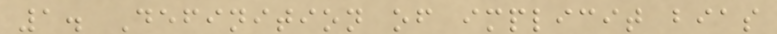1. Definition of implicit bias
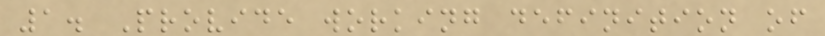1. Provide working definition of
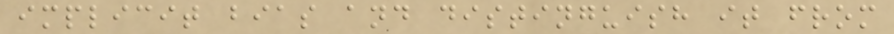implicit bias and distinguish it from
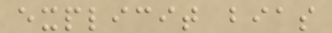explicit bias
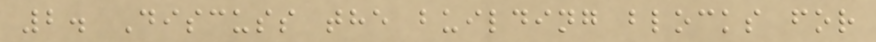2. Discuss the building blocks for
